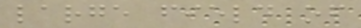large field of
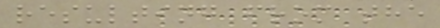resulting from the
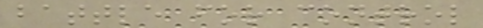battle for control
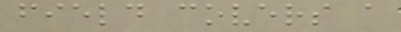field covers a
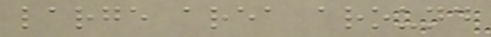large area around
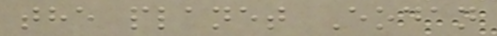the planet Eodan
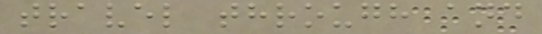travel through and
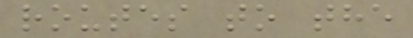routes to the
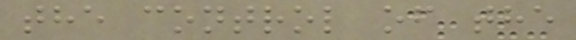the control of the
